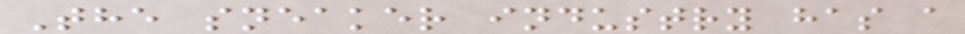The sneaker industry has a
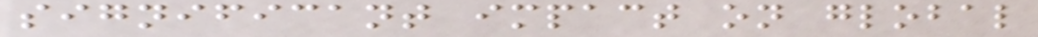significant impact on global
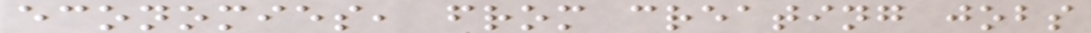economies, from creating jobs
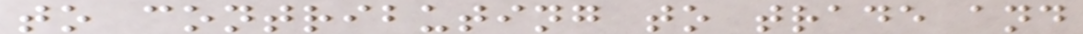to contributing to trade and
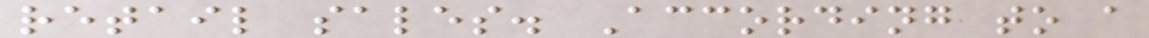retail sales. According to a
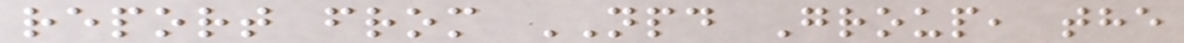report from NPD Group, the
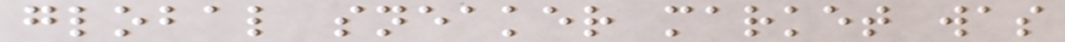global sneaker market was
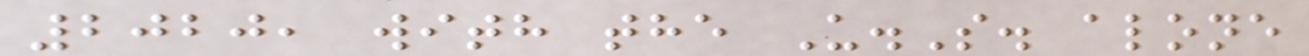2020, with the U.S. alone
